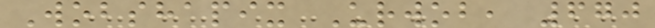Wobshapix Urwob, 670
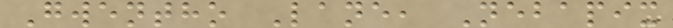Gwentho Lane, Nebapix
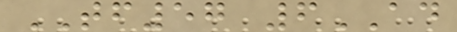TF57 6AD
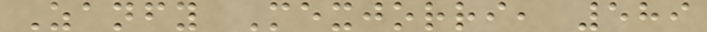Zanfy Mexjorri, 589
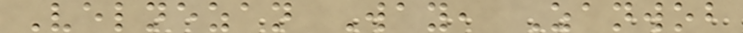Velnezan Way, Zanwob
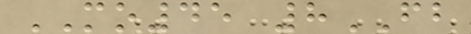MO45 8FB
